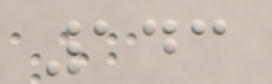143
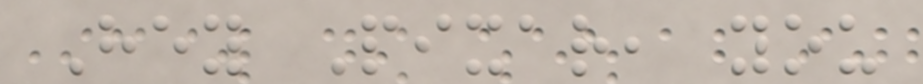Hey Pixar, you
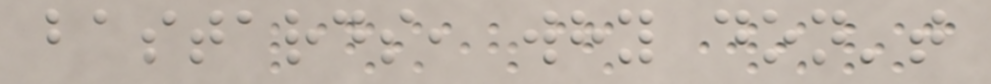bastards, why don't
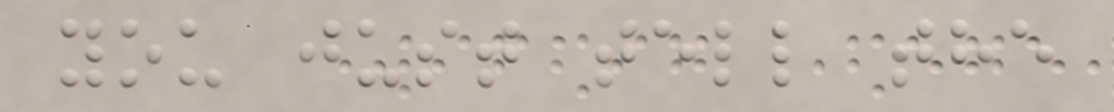you just tell the
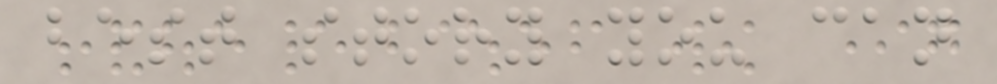best story you can
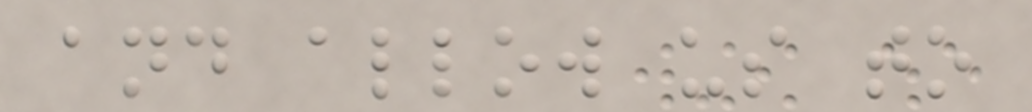and allow us to
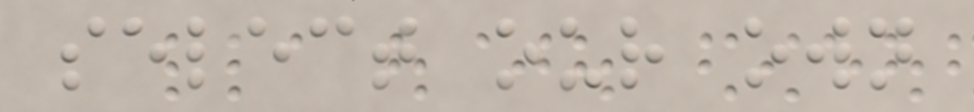select our own
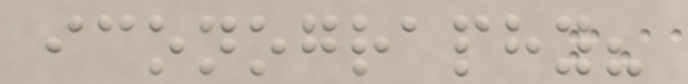iconography?
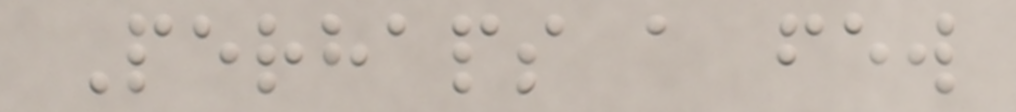Perhaps a few
